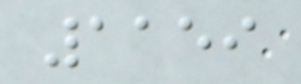1159
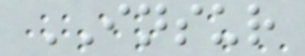INSUR
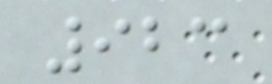923
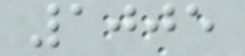1005
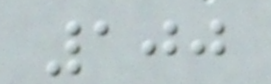100
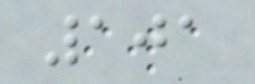101
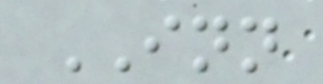INN
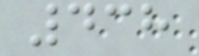438
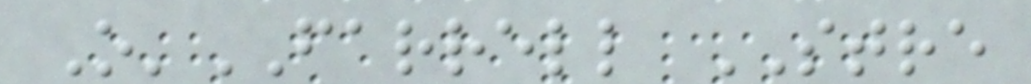O'FARRELL STRE
